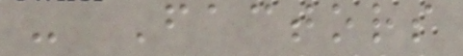- Factors
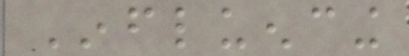Influencing
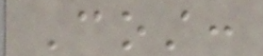Cost:
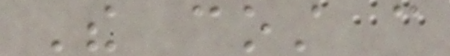The cost can
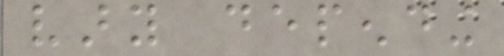vary depending
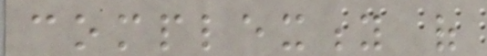complexity of
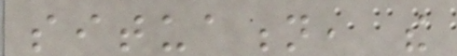situation, the
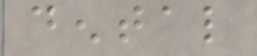dental
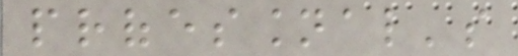professional's
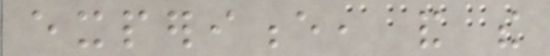experience, and the
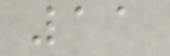11
